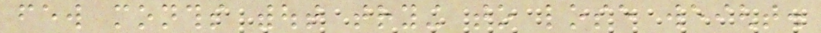few months without trying to lose weight.
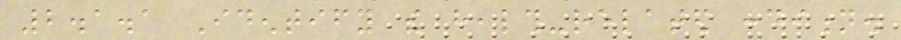2.1.1 Identify the health-related condition.
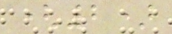(2)
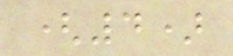(4)
